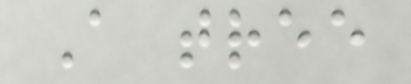A tree
